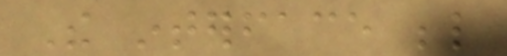The interface below
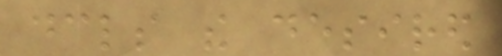declares the desired
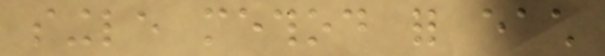single method for each
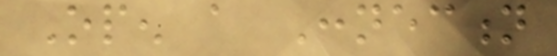Open a Connection
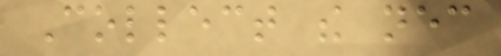Collect the necessary
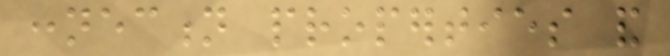connection properties and
